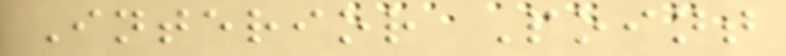Interior Point
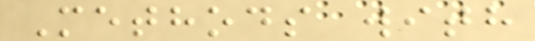Methods with
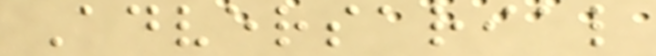Adversarial
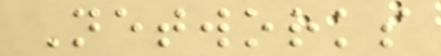Networks
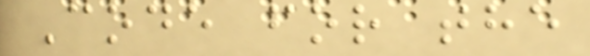Code for the
